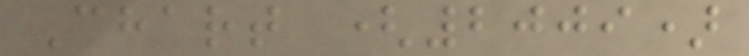Chart (2009)
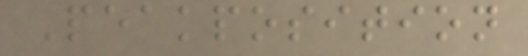Peakposition
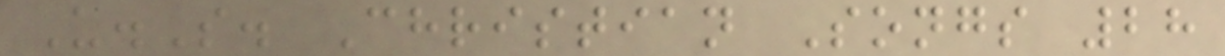U.S. Christian Songs 28
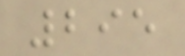295
